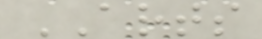ARTS
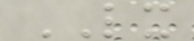LX
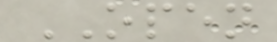OPEN
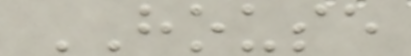HOUSE
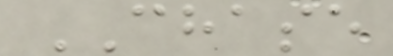CHASE
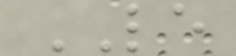LE
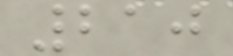210
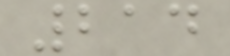214
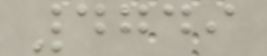4749
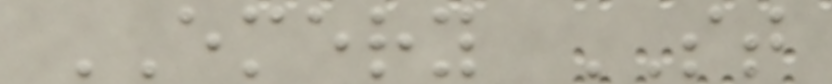EMERY ST
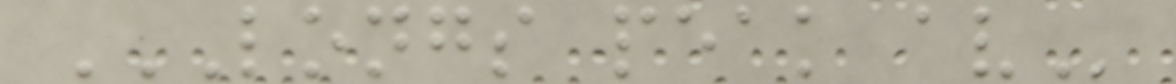LONGS PEAK AV
